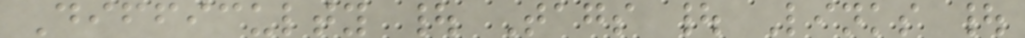Difficulty | Tags | Links |
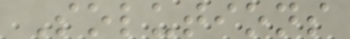Solutions
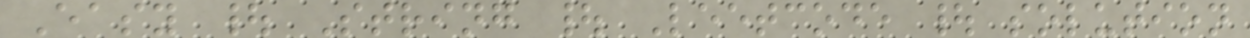Easy | String | Leetcode | solution
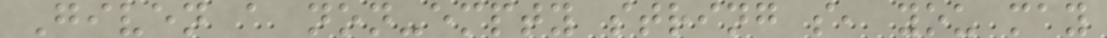Given a non-empty string s, you may
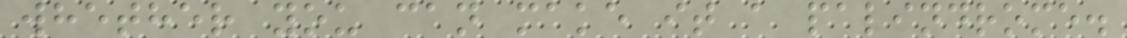whether you can make it a palindrome.
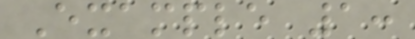Example 1:
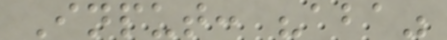Input: "aba"
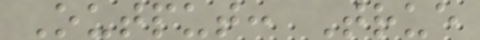Output: True
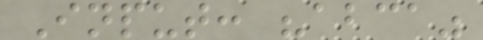Input: "abca"
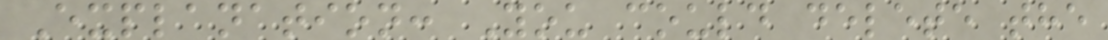Explanation: You could delete the
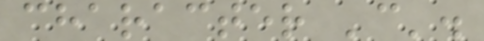character 'c'.
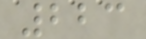223
